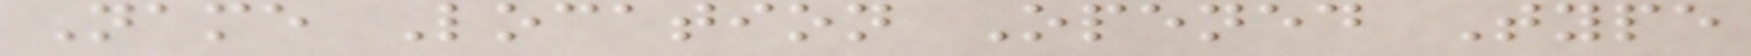Name Location Opened Type
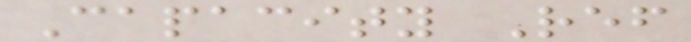Capacity Ref
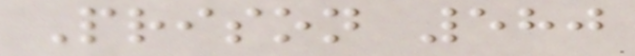Prison 580
